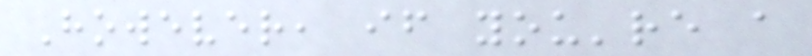However, if you're a
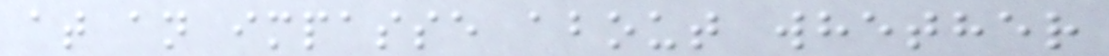at an impasse about whether
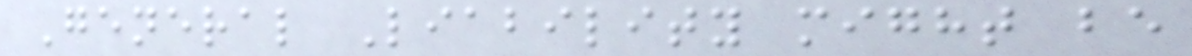General Liability might be
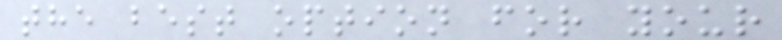the best option for your
